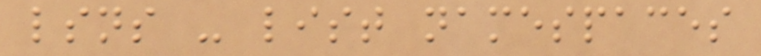lsns - list namespaces
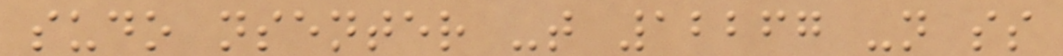sudo nsenter -t 12267 -n ss
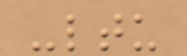-ltu
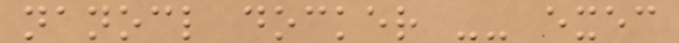nanocl docker -- exec
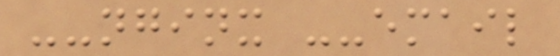--nginx --email
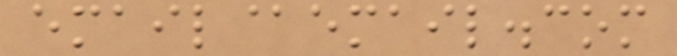email@email.com
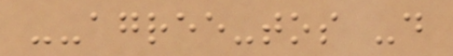--agree-tos -d
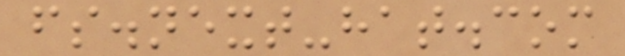fs.next-hat.com
